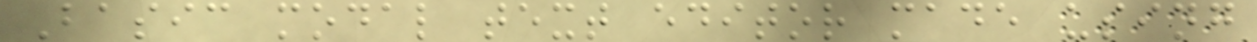Basic modal text editor made using
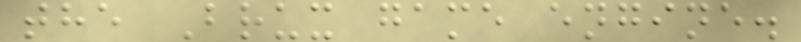the Brux game engine.
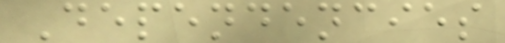Dependencies
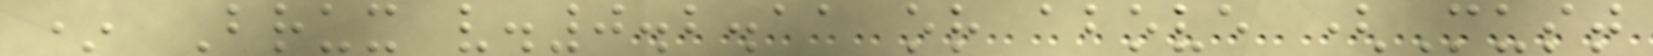* Brux v.0.2.11 or above (Must
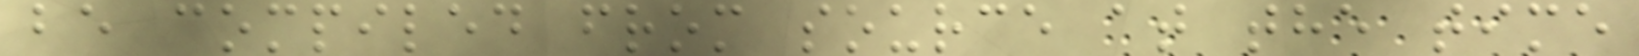be compiled from source at the time
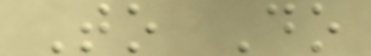To Do
